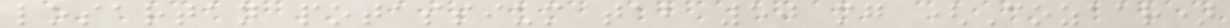losartan potassium tab 50 mg (Cozaar)
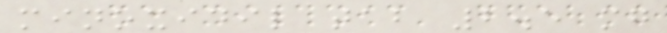minoxidil tab 2.5 mg
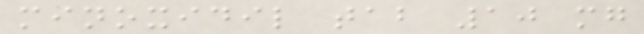minoxidil tab 10 mg
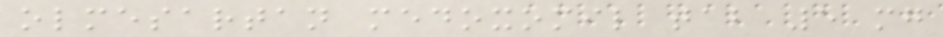olmesartan medoxomil tab 5 mg
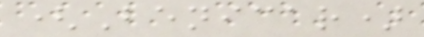(Benicar)
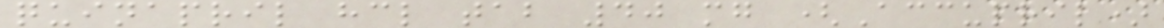quinapril hcl tab 40 mg (Accupril)
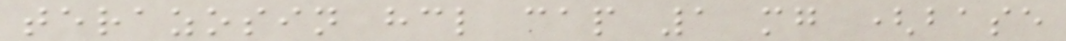terazosin hcl cap 1 mg (base
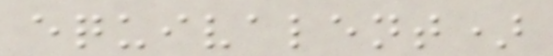equivalent)
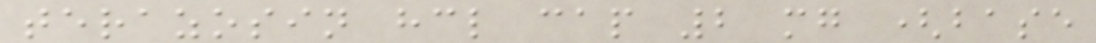terazosin hcl cap 2 mg (base
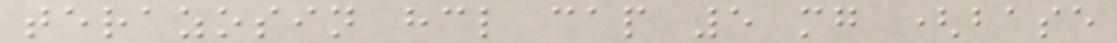terazosin hcl cap 5 mg (base
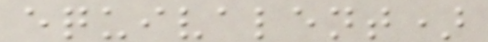equivalent)
